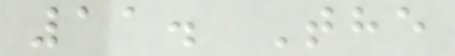11. The
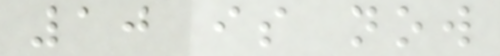10 is now
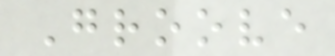Groove
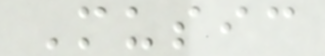Music
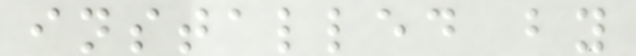installed by
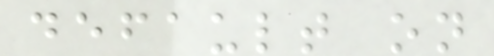default on
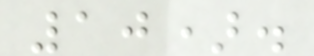10).
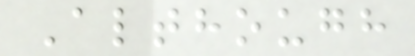Although
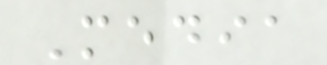Media
